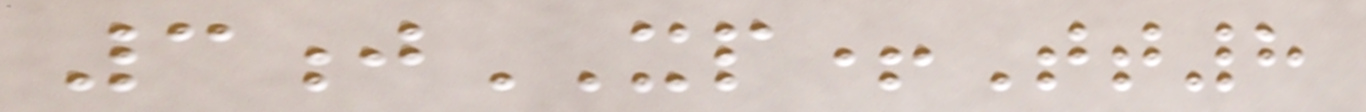3jXP+Tt8
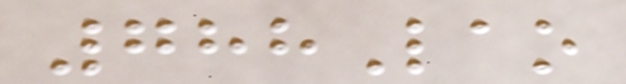788Lao
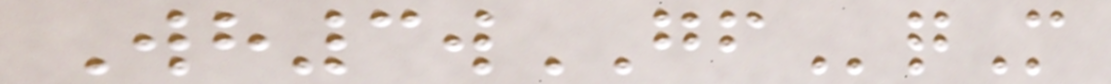Wh3wGFqM
